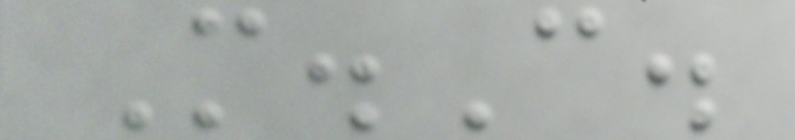M.C.
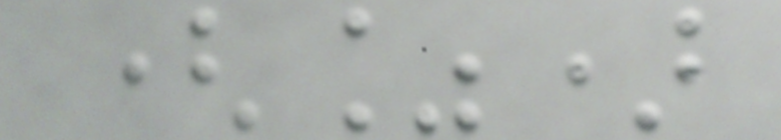(%)
